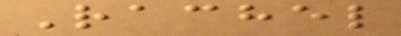Rachel
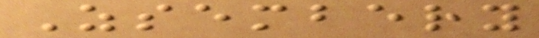Zsembery
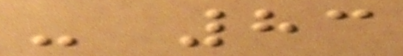- 83
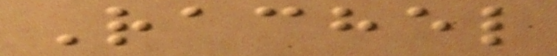Rachel
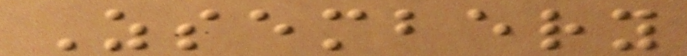Zsembery
